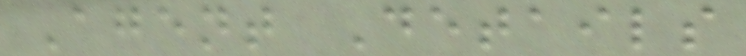Agent Details
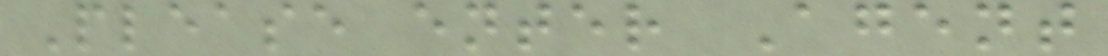Please enter Agent
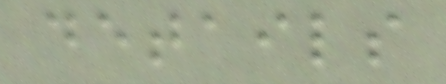details
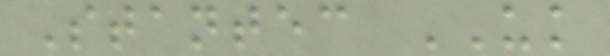Stantec UK
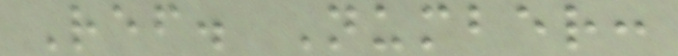Ref. Number:
